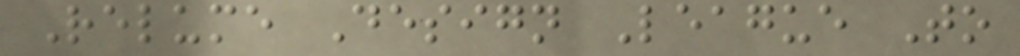Relume Design League To
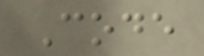Code
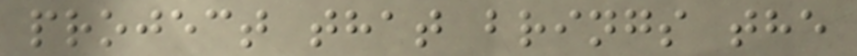project that brings the
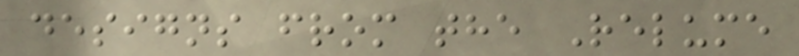designs from the Relume
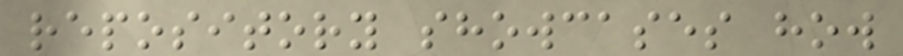repository showcases how
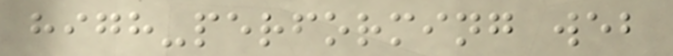high-performing web
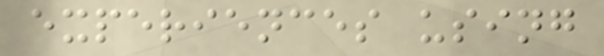experiences using
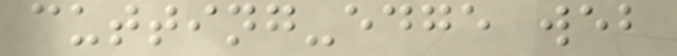cutting-edge web
